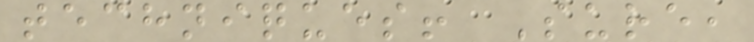techniques! Sure,
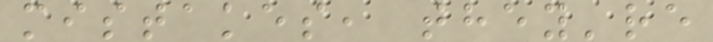mistakes, they're
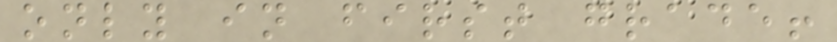only in first grade!
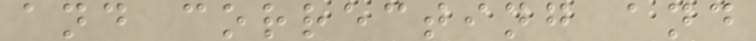and correcting and
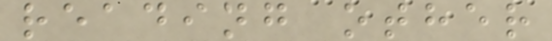reading other
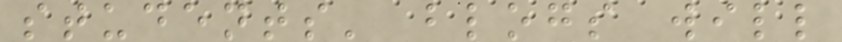students' blogs will
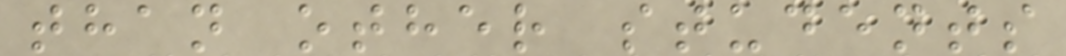than other students
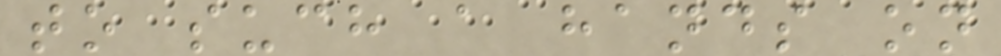to such a hands on
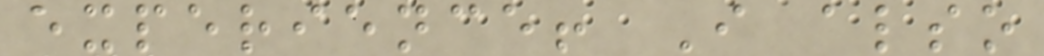experience! I also
